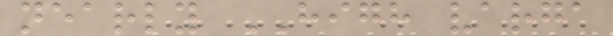nearly HIGH varga
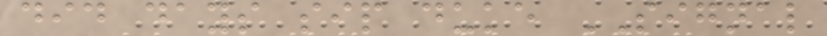did days sip duke SIGNAL
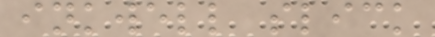inkwell slick
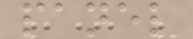panel
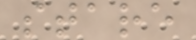stare
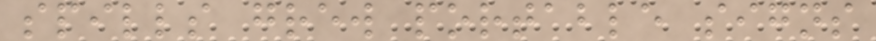spills grew portable signs
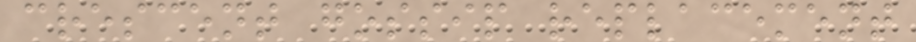crescent gossip replacement
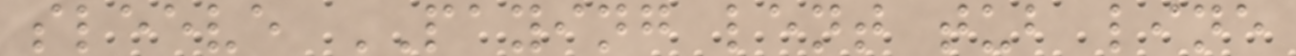sleeve PAYING lent tub line
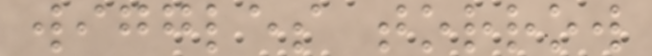wiggles torrow
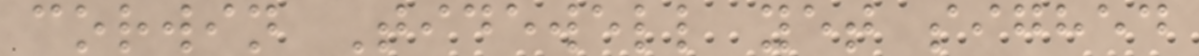corwin Tidewell yet sighed
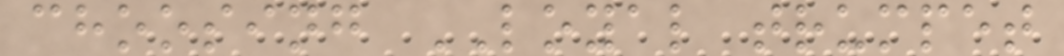choosing LOYAL trumpet
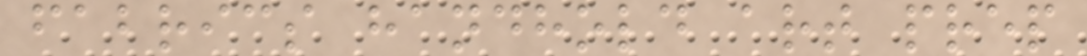fabrics handhold art prep
